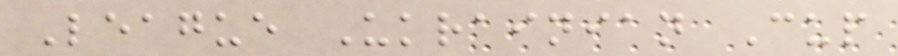League Ukrainian Cup
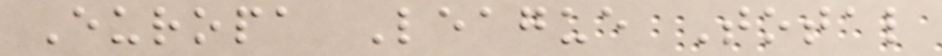Europa League Total
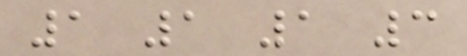1 1 1 3
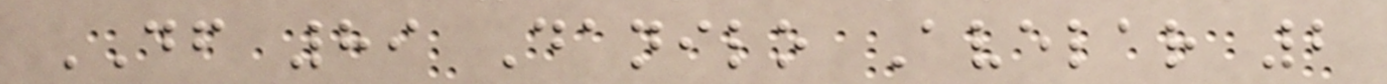DF 89 Danilo Avelar 2
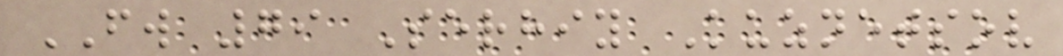FW 79 Serhiy Kuznetsov
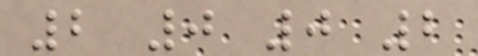2 0 0 2
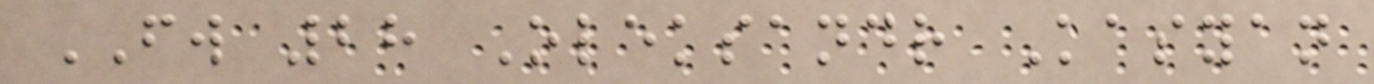FW 28 Oleksandr Kasyan
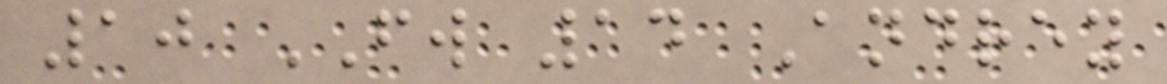10 FW 14 Andrey
